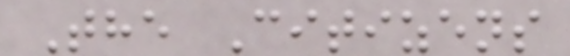The Citizens
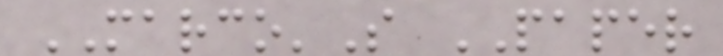MARCO'S PAPER
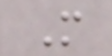M
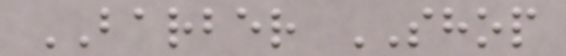BARBER SHOP
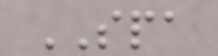SPA
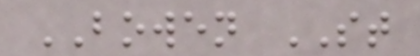BOWEN ST
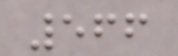566
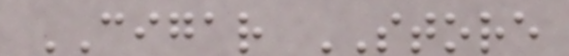CIGAR STORE
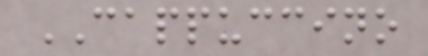CAPPUCCINO
